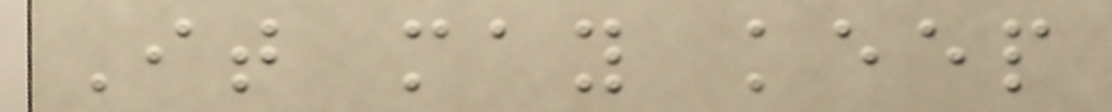It may keep
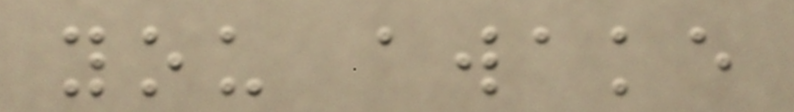you awake
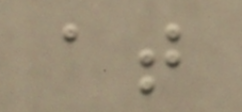at
